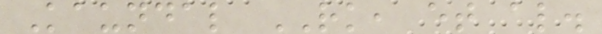Kaundal RK, et al.
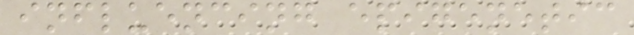influencing epigenetic
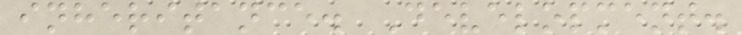inheritance. Development.
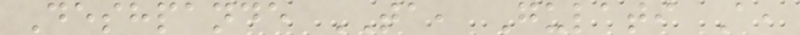Deshpande TA, Gulati A,
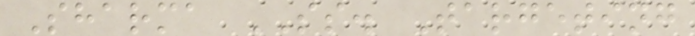Sharma SS. Targeting
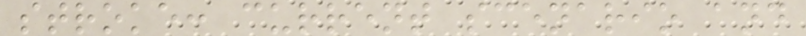stroke: current scenario and
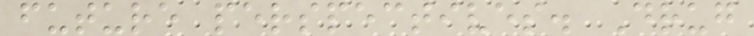future perspectives. Drug
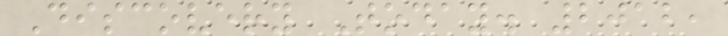Discovery Today. 2012,
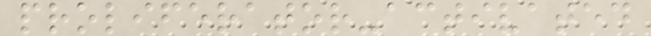proliferator-activated
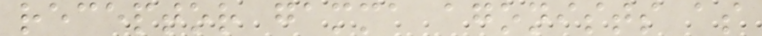receptor gamma agonists as
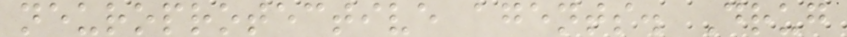neuroprotective agents. Drug
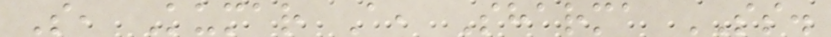S, Kumar A, Sharma SS.
